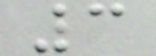3
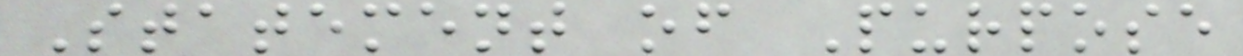Statement of Purpose
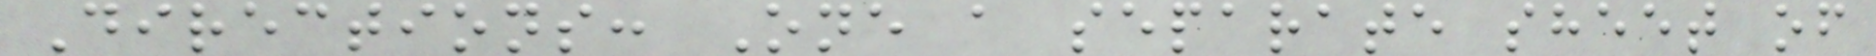Directions: One a separate sheet of
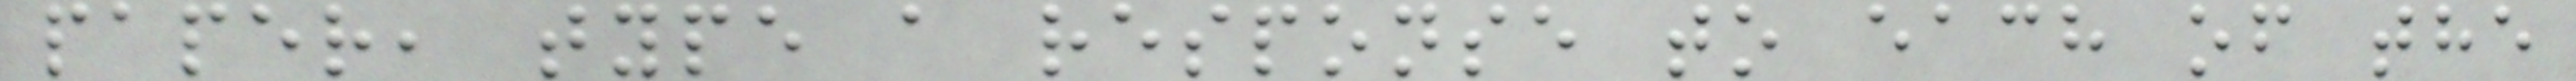paper, type a response to each of the
